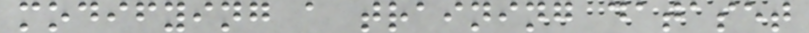modifying a training dataset
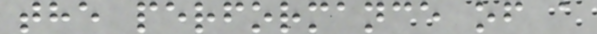the performance of a
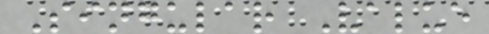Singular Value
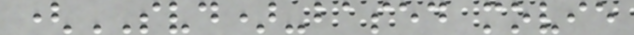(SVD)-based movie
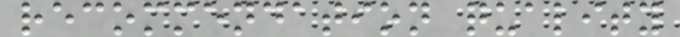recommendation quality
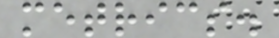metrics.
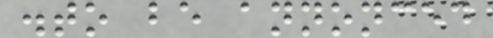.to be annonced
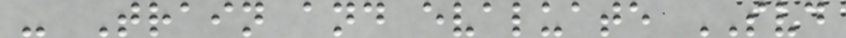- Train and evaluate SVD
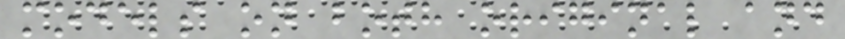models on both original and
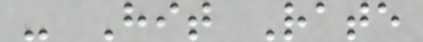- Hit Rate
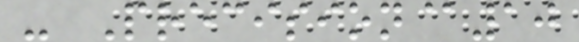- Precision@10
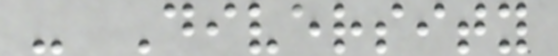- Diversity
